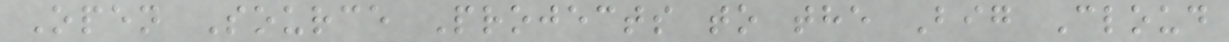Open Source Projects to the Big Cloud
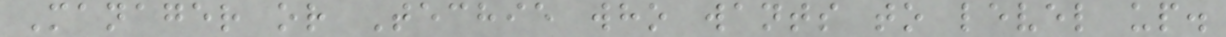Manager or Techie who wants to level up.
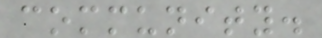community.
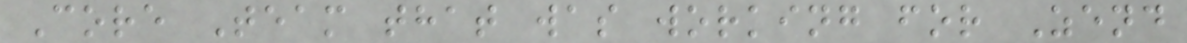Core Team that was working for Zend
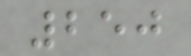250
